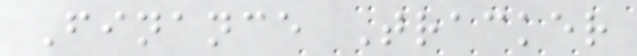Finance Tracker
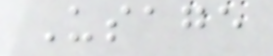Usage
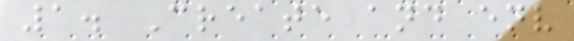1. Create and env
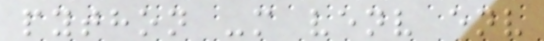python -m venv env
